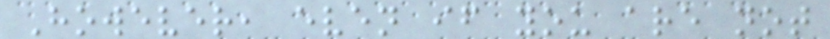However, even if you are not
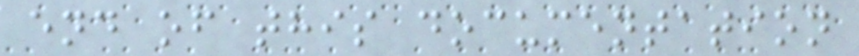end of this documentation
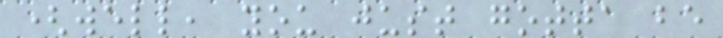(well, you just gotta be
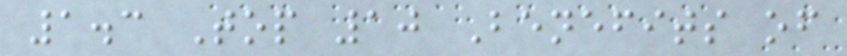1.3 Top 10 Benefits of
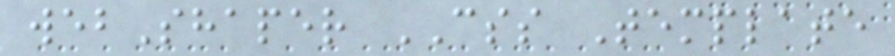webShaper CSS Template
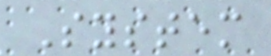System
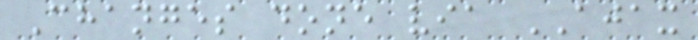Changes done via AJAX
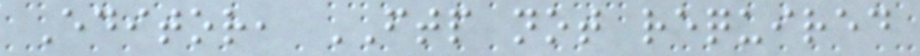Editor, FTP not required
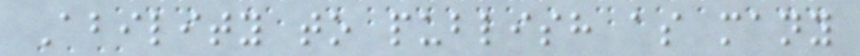Ability to publish as many
